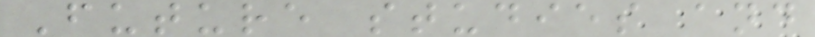Future studies and
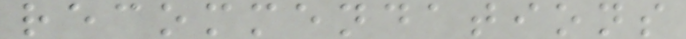recommendations
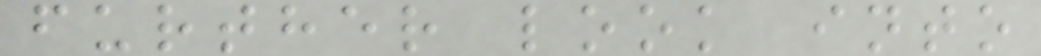further look into
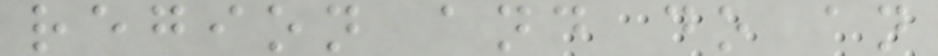region and do an
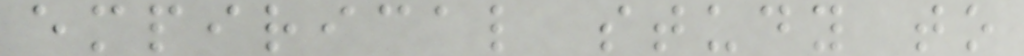empirical study to
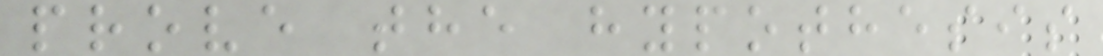prove the hypothesis
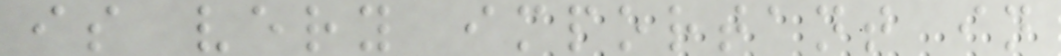is very important in
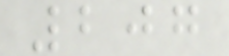207
